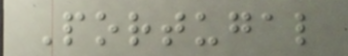Portugal
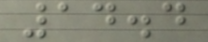14.4
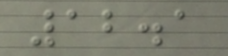12.1
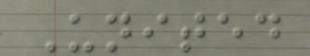United
